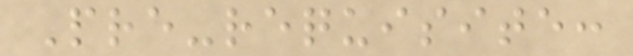Pre-requisite:
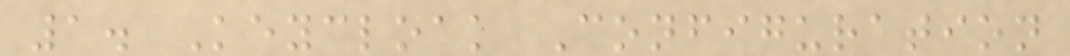1. Keycloak Configuration
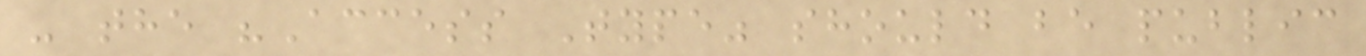- the "Access Type" should be public
